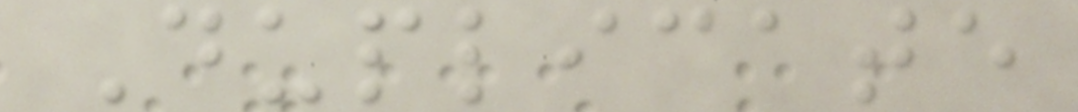Duplicate
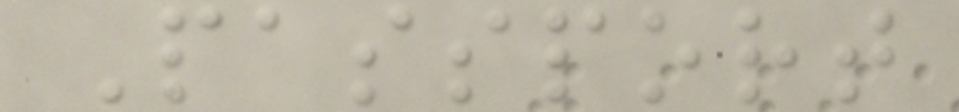Passport
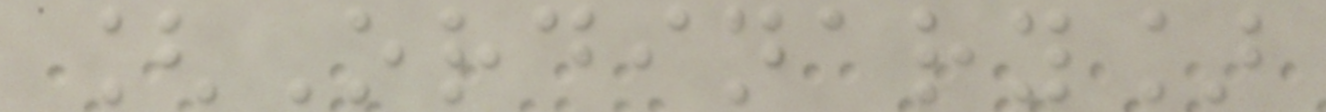[Ordinary]
